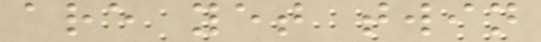are yet twin
